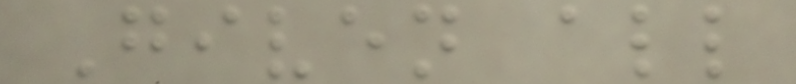Given all
